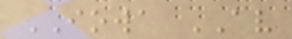IOWA AV
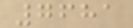7681
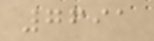7691
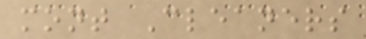mont Cleaners
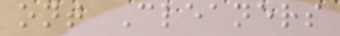ont Cleaners
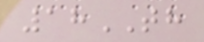18TH
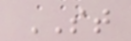ST
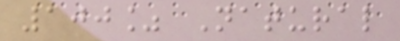100% Natural
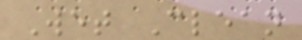Wet Clean
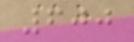600
